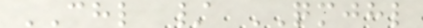CHL / QMJHL
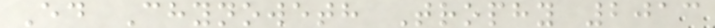Ed Chynoweth Trophy 2013
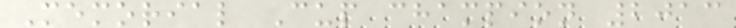Memorial Cup champion 2013
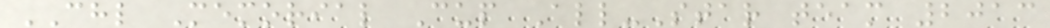CHL Memorial Cup All-Star team 2013
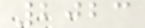2023
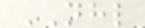NHL
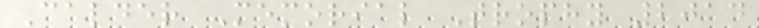Calder Memorial Trophy 2014
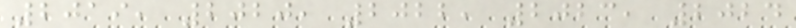2019, 2020, 2022, 2023, 2024
